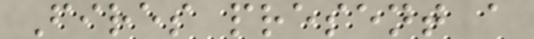Fires present a
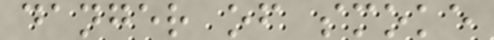danger of smoke
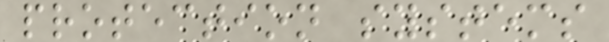protection systems
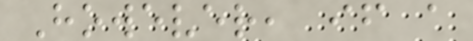However, if a
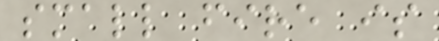small fire is
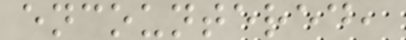encountered,
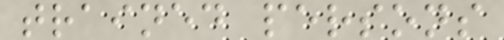trained persons
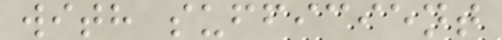with sufficient
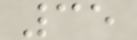35
